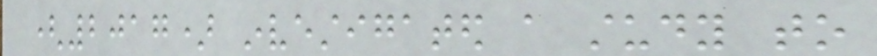(2017) investigated a study to
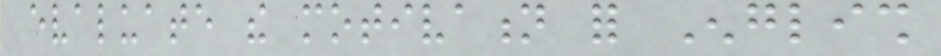evaluate the motivation for English
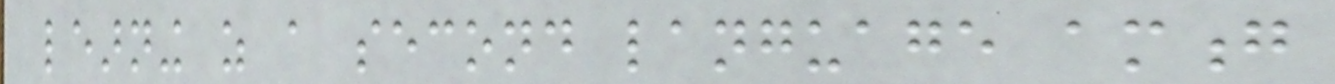learning as a second language among
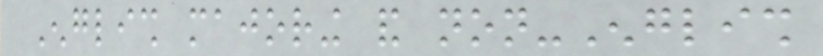English majoring and non-English
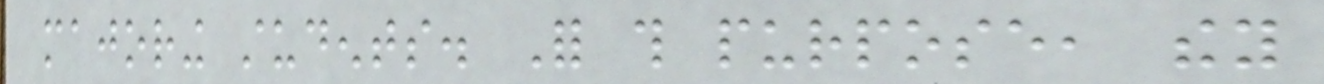majoring students. For this purpose, they
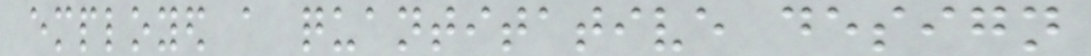employed a quantitative design
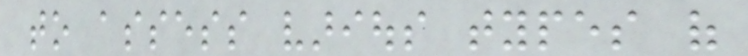to assess various types of
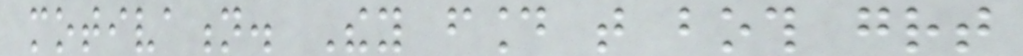motivation. They found that both great
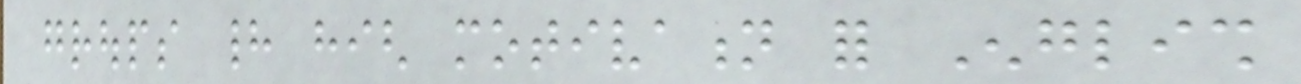groups had high motivation for English
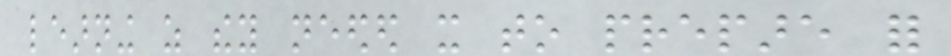learning as they needed it to prepare for
